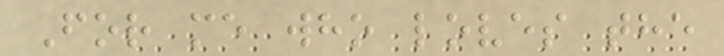For me who loves the
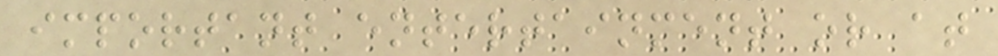important entertainment or at
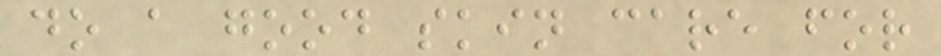do a good skin care for
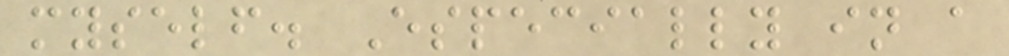myself. Especially in a
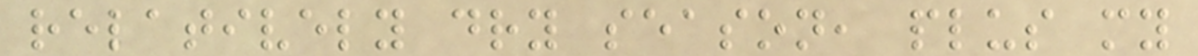relatively dry season, plus my
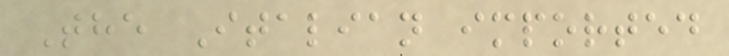The Italian imported
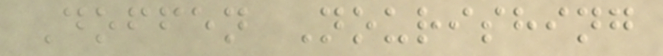Doffen Nourishing
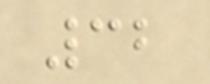32
